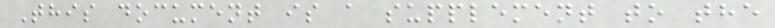This document is a supplement to the
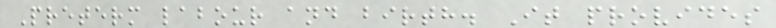Preterm labour and birth. It provides
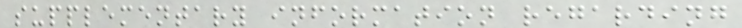supplementary information regarding
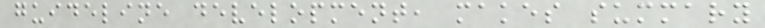guideline development, makes summary
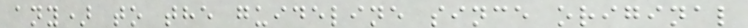any) to the guideline since original
